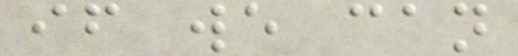if we can
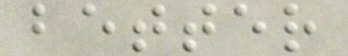better
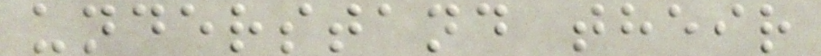understand their
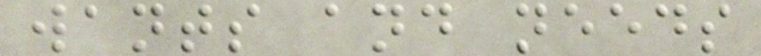wants and needs
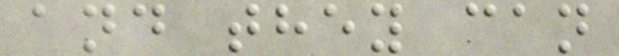and they can
